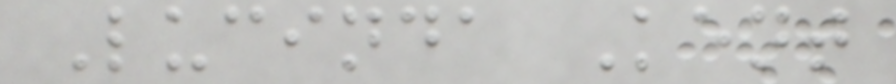Lucinda Kent
